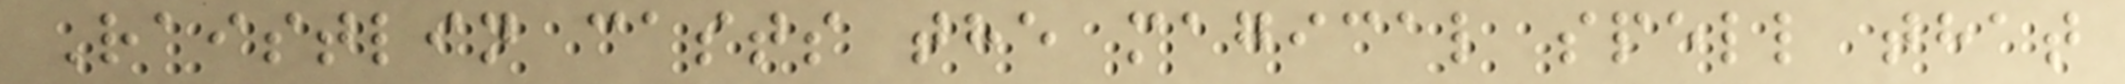Raistlin casts the magical spell that
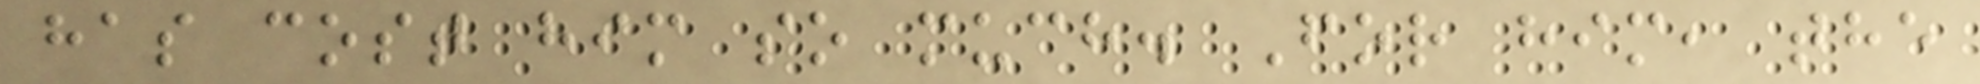has cost him so much. For him, the
